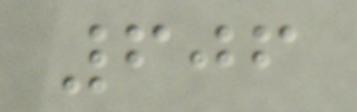606
